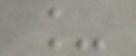_
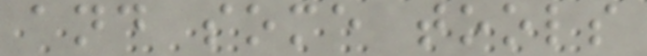and some tools
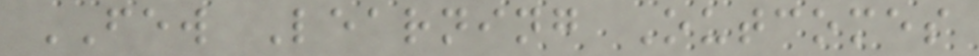FEW Learning Outcomes
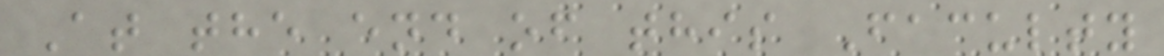At the end of this Faculty
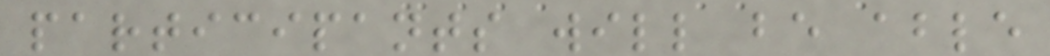participants will be able
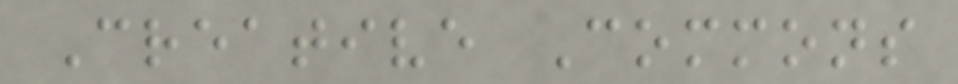Creative Commons
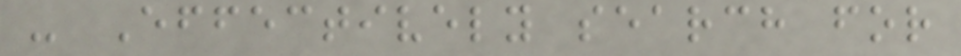- Effectively search for
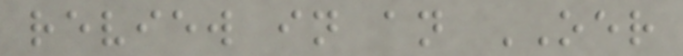review in an OER
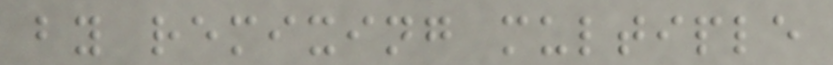by remixing multiple
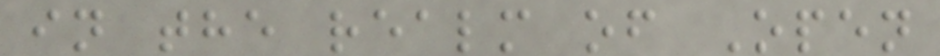in the realm of Open
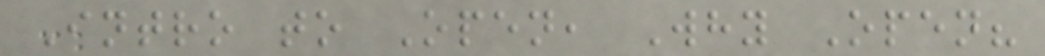Intro to Open, Why Open?
